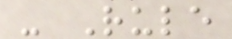- Rule
